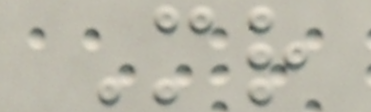Mr
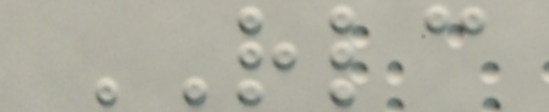RLC
